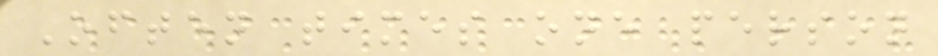Often times one person
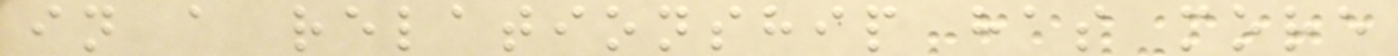in a relationship has more
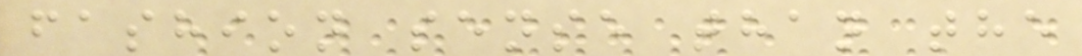fashion sense than the
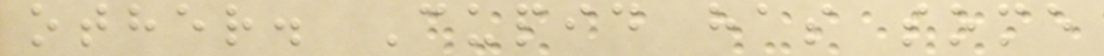other. Cupid has some
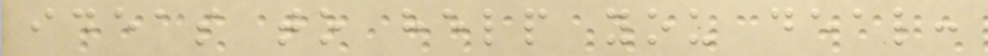ideas to help you deal:
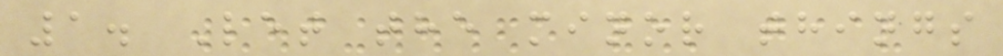1. Let the minor things
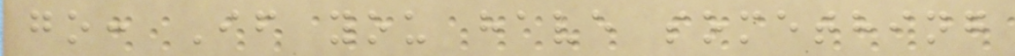go: If you have something
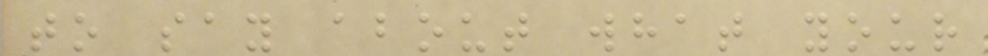to say about what your
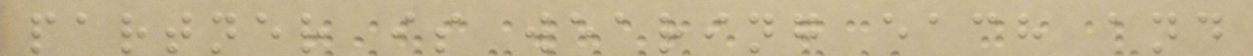partner is wearing each and
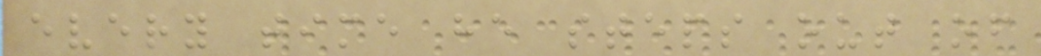every time he steps out of
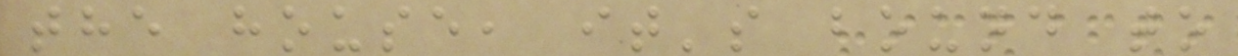the house, it's bound to
